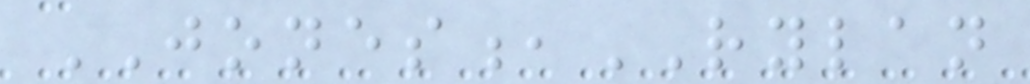JONES,RYLAN
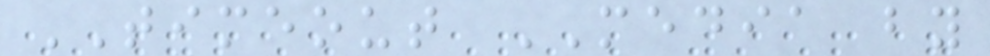TIMEOUT MEDIA by
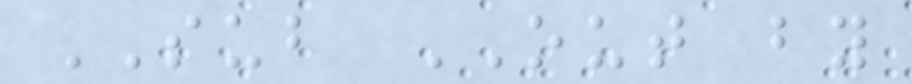SUB OUT by
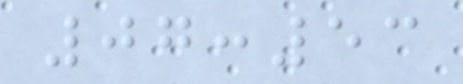07:53
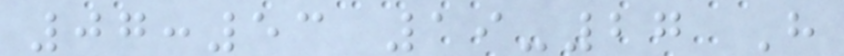07:53 19-27 H
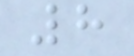8
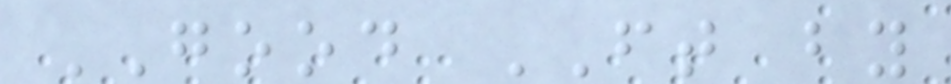GOOD FT by
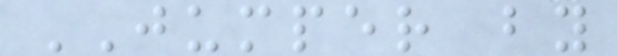JUMPER by
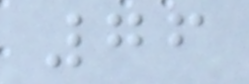76
